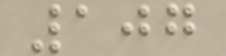107
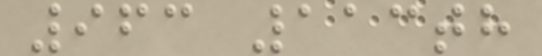963 113th
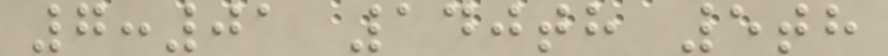7:01 140th 5th
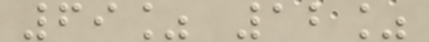69% 12%
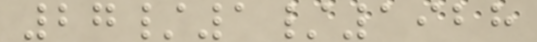27/1/1928
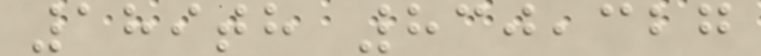189th 830,327
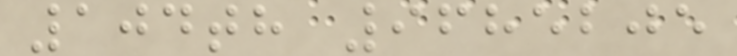104th 9685205
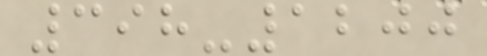398-1200
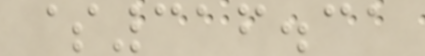$316.31
